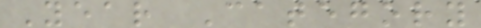Year Category
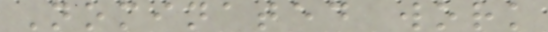Nominated work
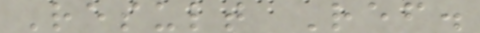Result Ref.
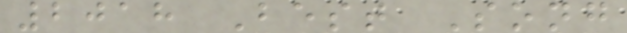2018 Best Song
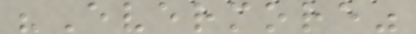"Evermore"
